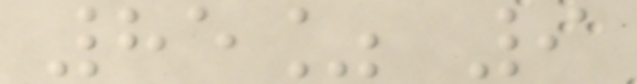85% 9
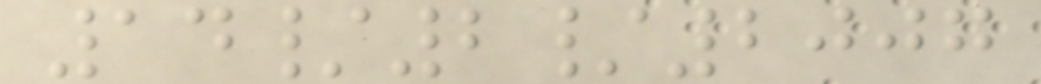14/2/2007
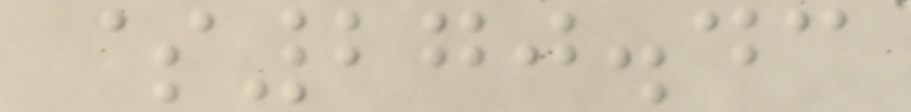$270.43
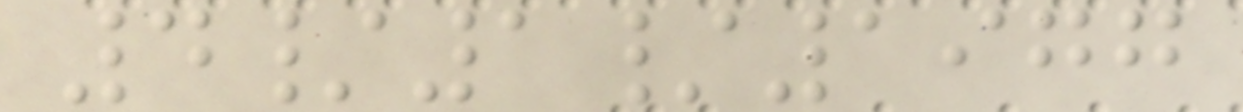4/1/1977
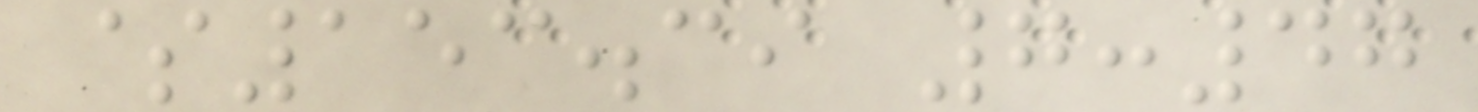$153.39 7:47
